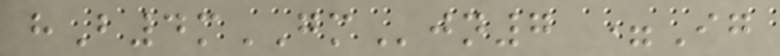hB4mGMjn7 =Ig
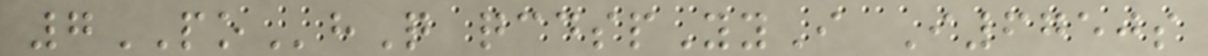7POhQ qcdspYyI I6750s
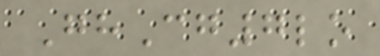GhCg7lo
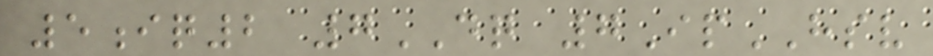5iq2 7DQ 7IpHSV
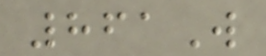861W
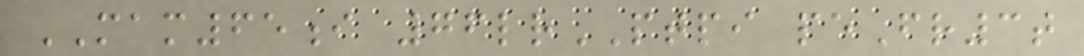MAM65i 76lrPTPI peFr3t
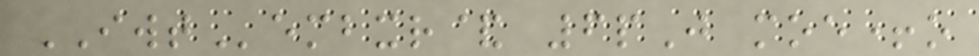IWTembxr& 6pJ moe+o
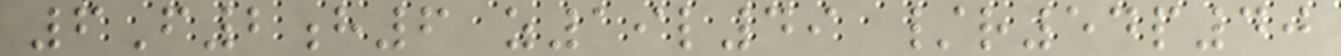6F2h6 z19l49 /r54p40
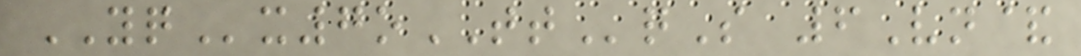YQx7oTTqS 6Vn&
